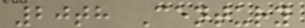20th Century
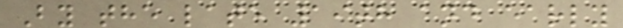By the late 19th and early
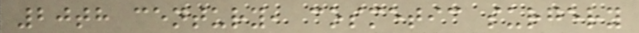20th century, cosmetic surgery
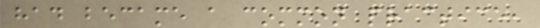had became a common practice,
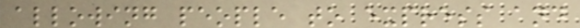allowing people to express and
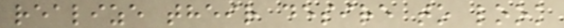realize their desire to look
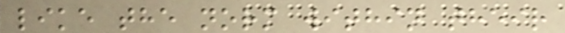like the norm within their
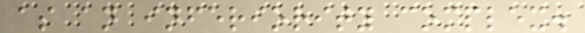as an inferiority complex.
